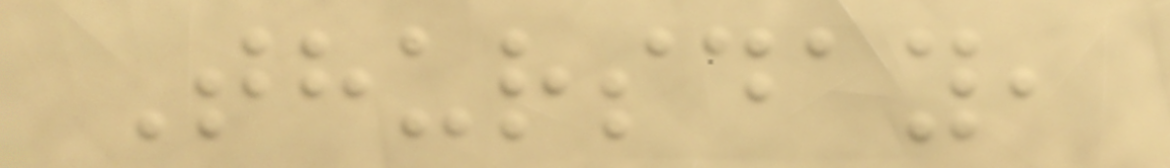Thursday,
